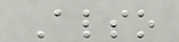Also
